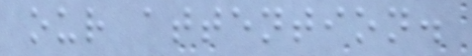our attention.
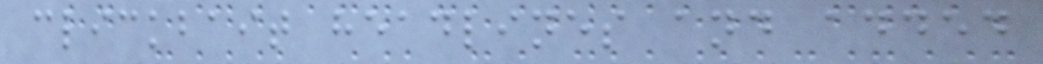clickbait headlines and added
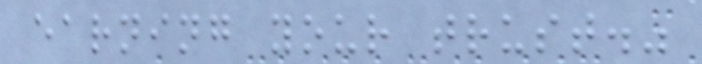earning your trust."
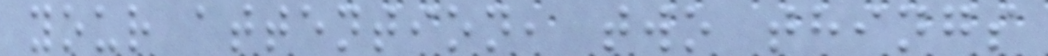your attention, two things
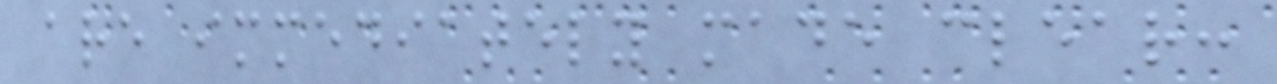are immediately made clear:
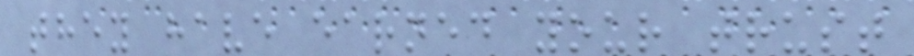they have earned your trust
